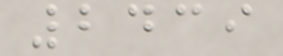2439
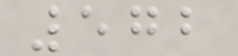572
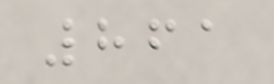861
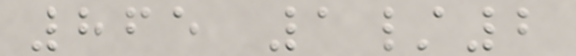865 1/2
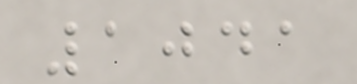1041
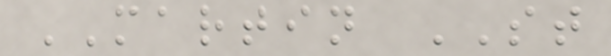MARTIN ST
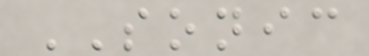SONIC
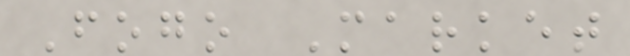Fogo Market
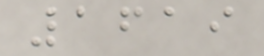1619
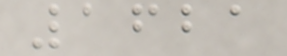1621
